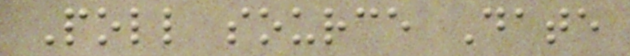Poll source Date
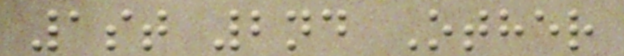1st 2nd Other
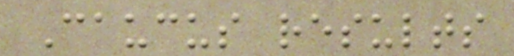Caucus results
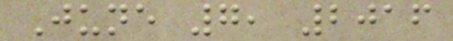June 7, 2016
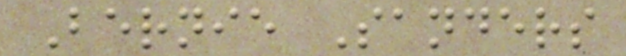Bernie Sanders
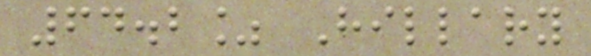64.2% Hillary
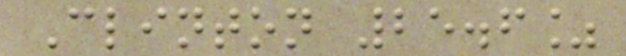Clinton 25.6%
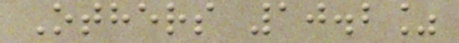Others 10.2%
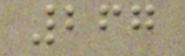267
